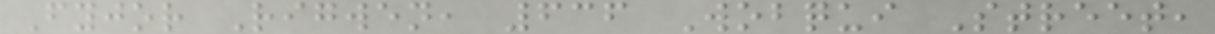Fyjor Rigwen, 636 Wobqui Street,
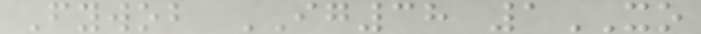Fywob IG38 1XO
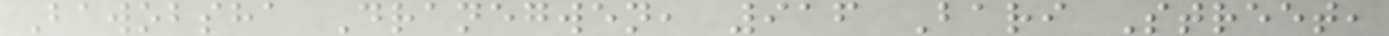Bawobsha Dranegwen, 916 Bari Street,
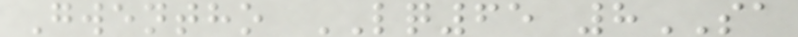Gwentho LQ65 8SA
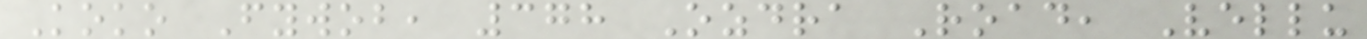Koko Fywob, 378 Ozdra Road, Vellu
